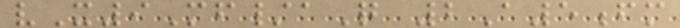vX9Mf/aQ 2A5fm
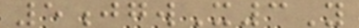5jgwX3Y
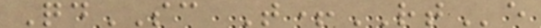QdSC T+RTe
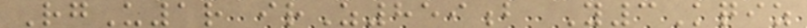RgU1r irZ859b Y3Kqiz
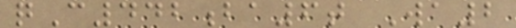qC442ba6t Wa2
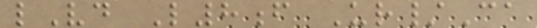lVd L8f Ur/Ca
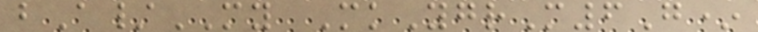bA/MY MkYgrM6G*
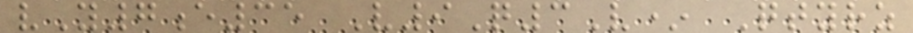vY7e35 V9Q3V* Qtyrz
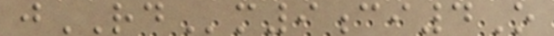jRDm9ci4O
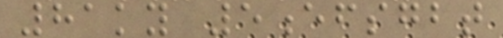81ky 5efsgbt
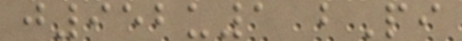j952u1 bPi
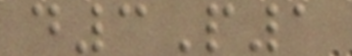d3P1
